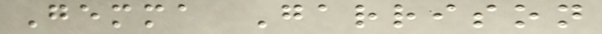Gemma Garrison
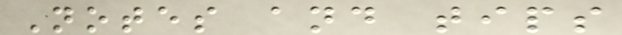Notes and tips
